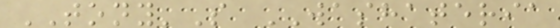TONY'S WASHATERIA
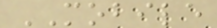MOBILE
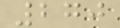270
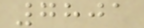7801
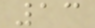13
